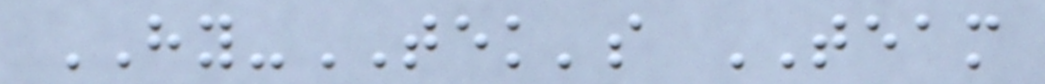HY-TEK's TEAM
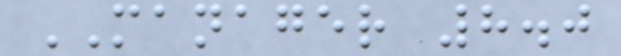MANAGER 8.0
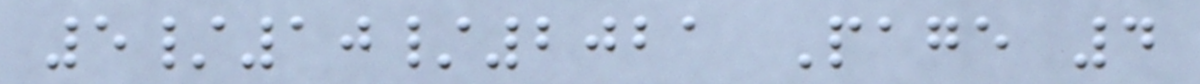5/10/2021 Page 4
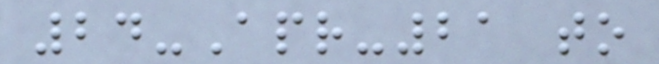24-Apr-21 to
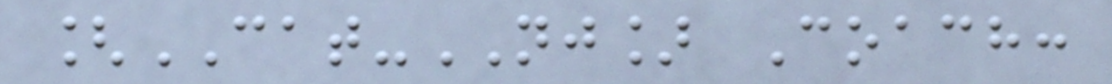[CAT-NJ] Coach:
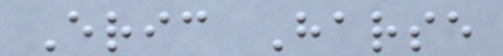Eric Harse
